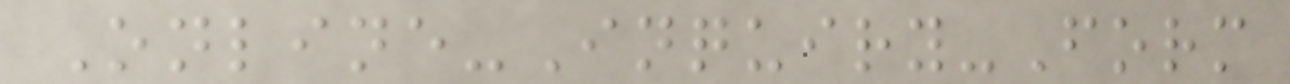Online-Inquiry-Form
